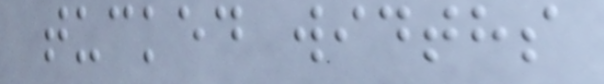tucked widths
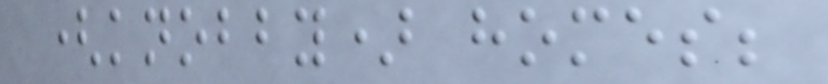(knobby) homes;
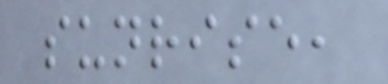sunrise,
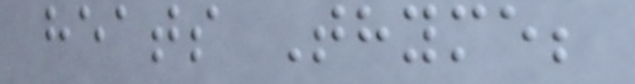heats Thyme;
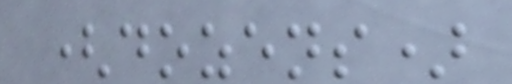(dozens)
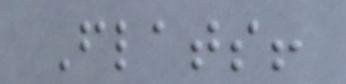Flats!
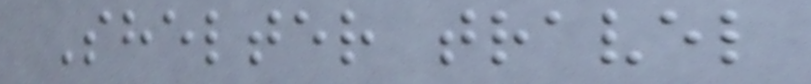Shelter travel
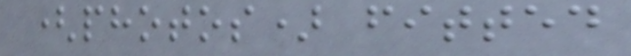(photos) fitted
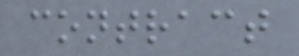contract
